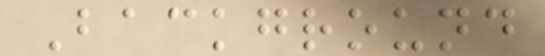Background
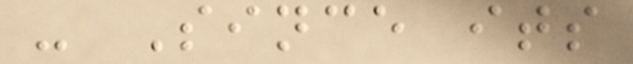- Since its
